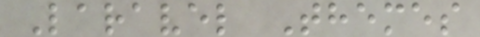Laravel Themes
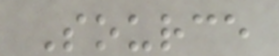Source
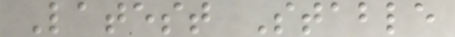Latest Stable
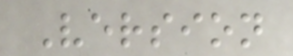Version
